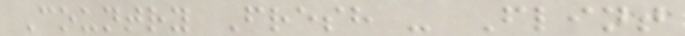Country Fresh - Flint
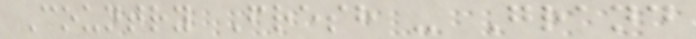Country Fresh - Grand
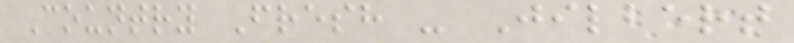Country Fresh - Jilbert
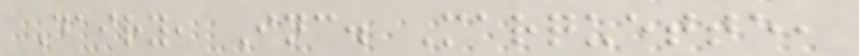Dairy, Inc. Marquette,
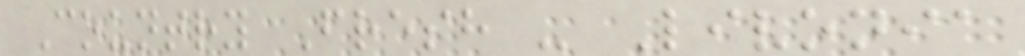Country Fresh - Livonia
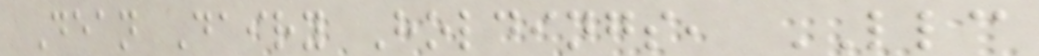Dean Dairy Holdings, LLC
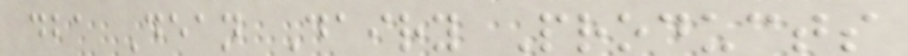dba Dean Dairy Products
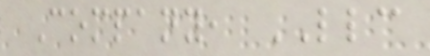Company, LLC
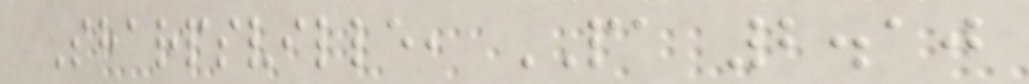Sharpsville, PA 2.10
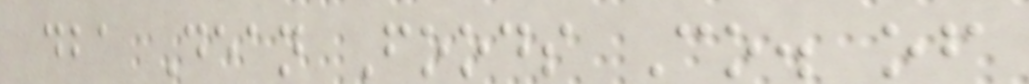dba Dean Foods Co. of
